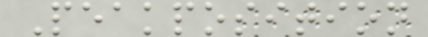Peakposition
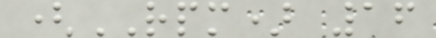(RPM) 16
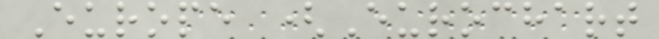Europe (Eurochart
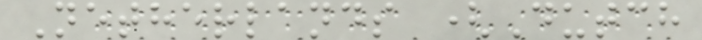Netherlands (Dutch
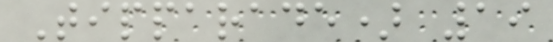Tipparade) 19
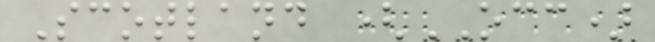Scotland (OCC)
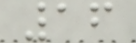16
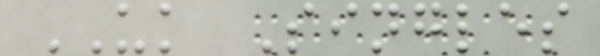UK Singles
